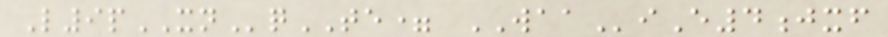L9pXNqTE= WAAiE4jxf
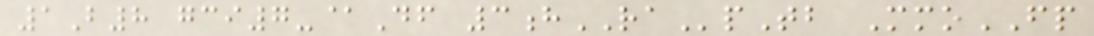1B8 gci7-@Df 3hRApTb MmoFP
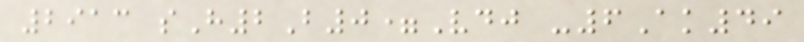2913 sH2B0=Vdj -6Ak49
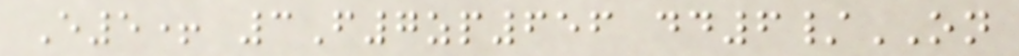E5+ 3F7zp656 dd6/ON
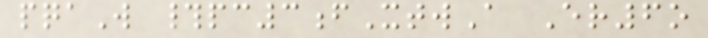pqaW #pc3fXtwA Er6o
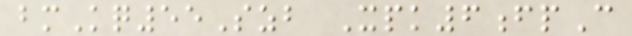bmKq55Szb Xpk6fpC
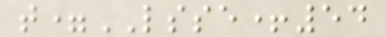t=LSSE+54
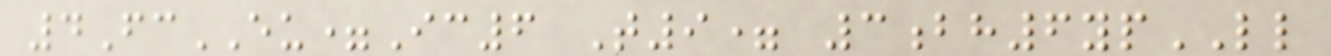4FcEU=Ic6 T9= 3bh6ypLL
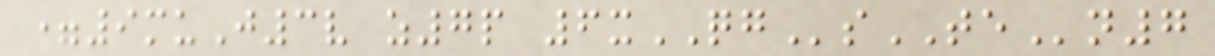=9muJ3v z7p 6xQGsTEn7
